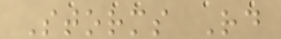Storms Rd
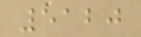5120
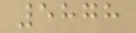5878
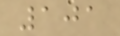101
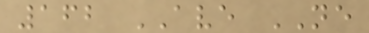162 AVE NE
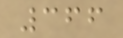366
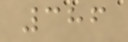386
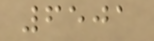6501
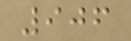906
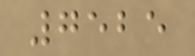7525
